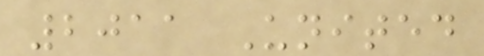2011 United
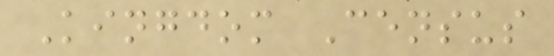Kingdom Census
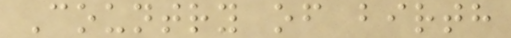Country of birth
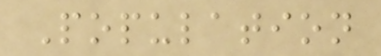Population
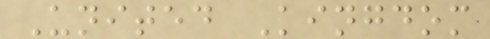United Kingdom
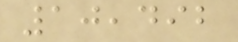10,492
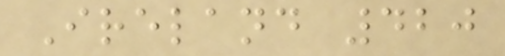Ireland 420
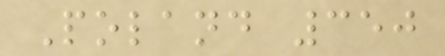Poland 350
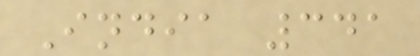India 341
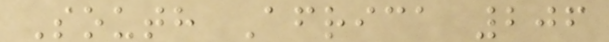South Africa 206
